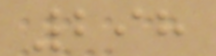298
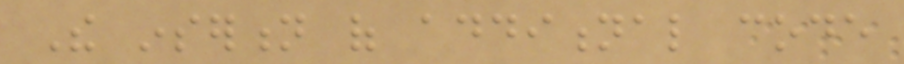The insertion of additional code
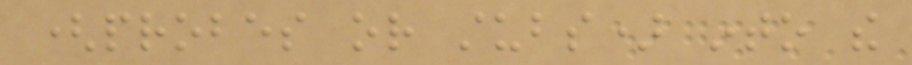(probes or stubs) into the
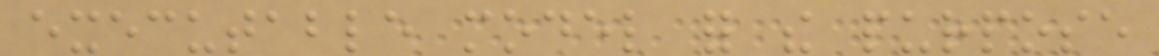executable model for the purpose
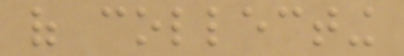of collecting
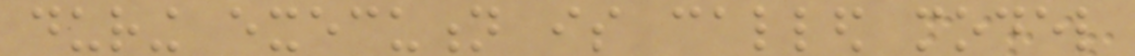during execution is called model
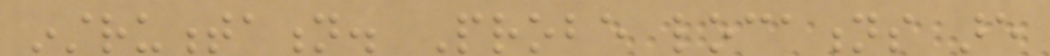instrumentation. Probe locations are
